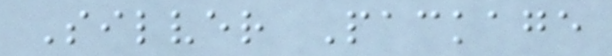Silver Package
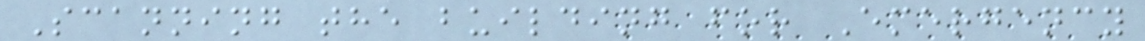Scanning the building for Emergency
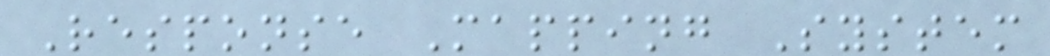Response Mapping System
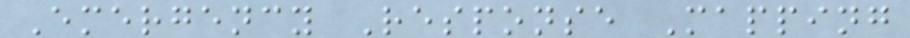Emergency Response Mapping
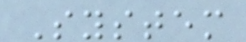System
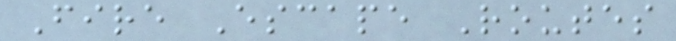Fire Escape Routes
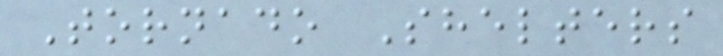Tornado Shelters
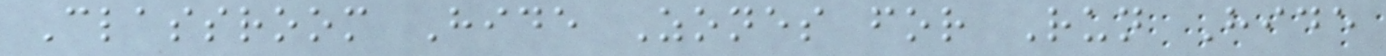Classroom Hide Zones for Run Hide
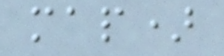map)
